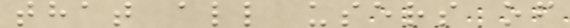that all users of
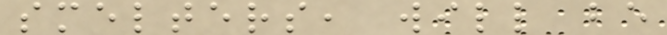smelters, will be
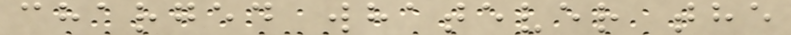charged whatever the
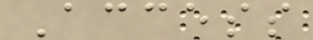Access
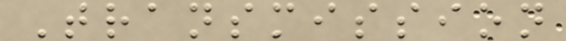Transmission
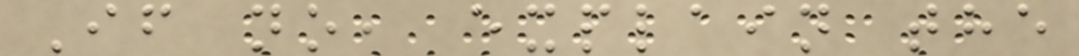If no, explain the
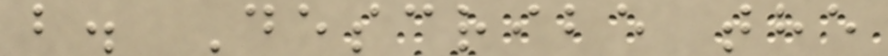b. Describe the
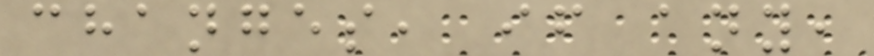changes, if any,
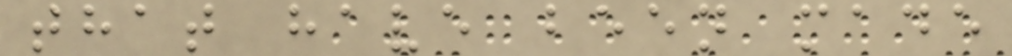that have been made
